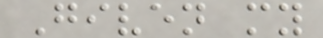Given my
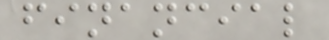financial
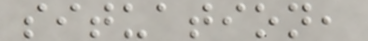situation,
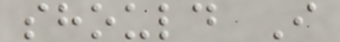should I
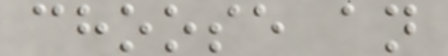choose an
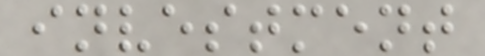investment
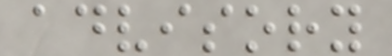advisory
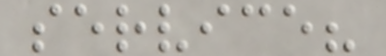service?
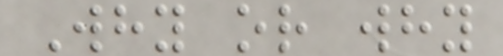Why or why
